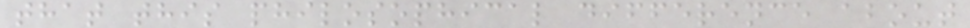that this philosophical difference about
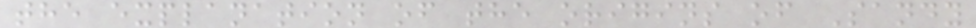the explanation of the origins of Sandy
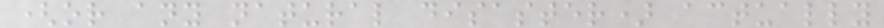(or any natural disaster) actually
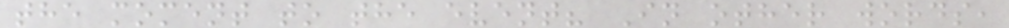the moment to the event? In other words,
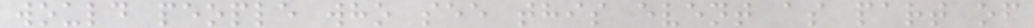would people who see this event as part of
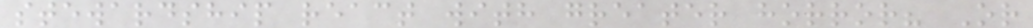stewardship react with greater horror? Or
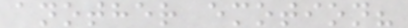another emotion?
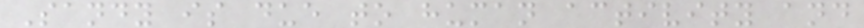Sandy is due to human activity and
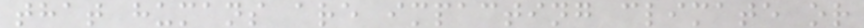that humans are impacting climate or
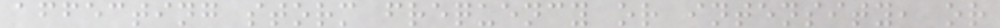affecting storm frequency or intensity, or
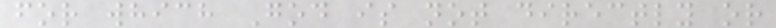for which God is not directly or
